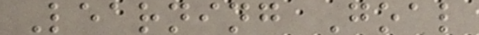Learning Goal
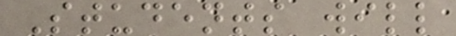Students will
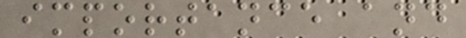importance and
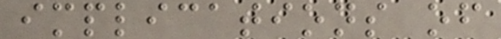implications of
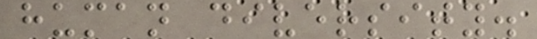human diversity.
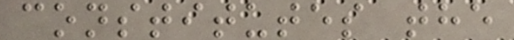constitutes the
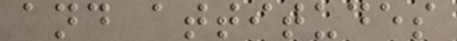and attitudes
